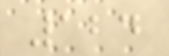124
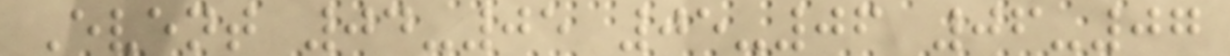Event 04-05 05-06 06-07
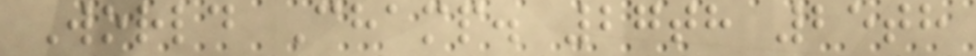World Champ. 27th 25th
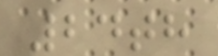24th
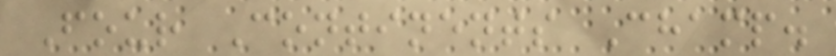Four Continents Champ.
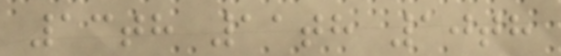13th 11th 10th
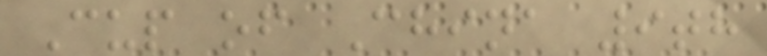Cup of China 9th
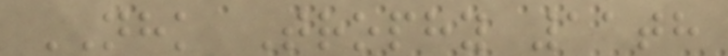NHK Trophy 11th
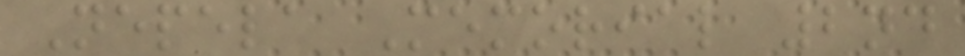Nepela Memorial 2nd
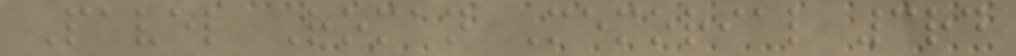Pavel Roman Memorial 3rd
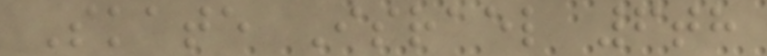Skate Israel 6th
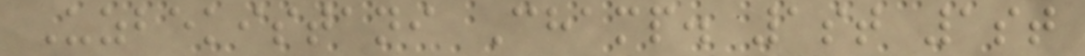Uzbekistani Champ. 1st 1st
